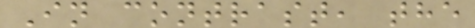In contrast, the
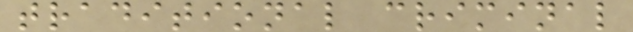traditional criminal
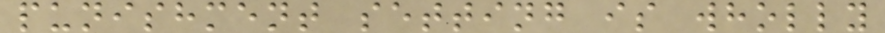punishment setting is wholly
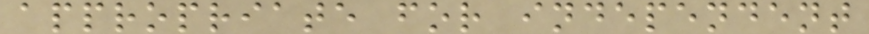appropriate for independent
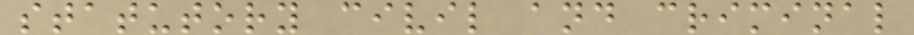statutory civil and criminal
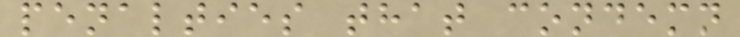penalties that condemn
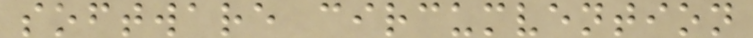software circumvention
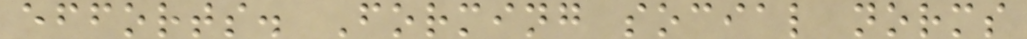efforts. Forming social norms
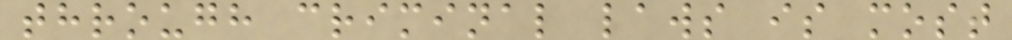through criminal laws is most
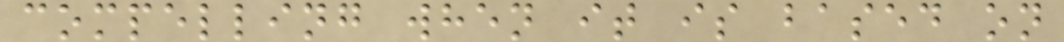compelling when it is based on
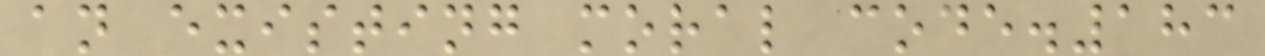an existing moral code.183
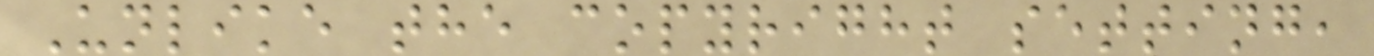Unlike the copyright setting,
